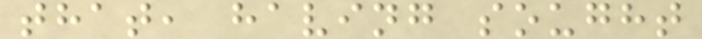that, having sought
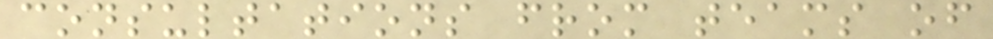consultations from teams of
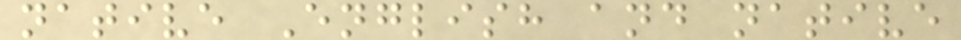native English and native
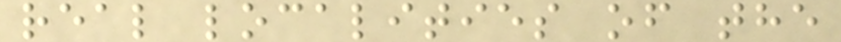real localities of the
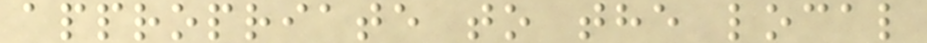appropriate to the local
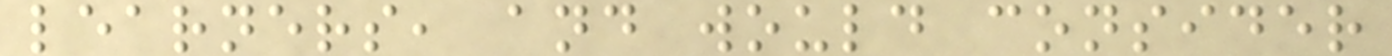learners, and would consider
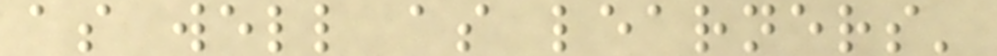as well as learners'
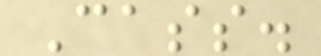Cass.
